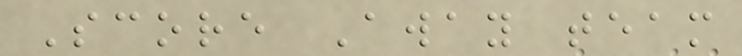Score Away team
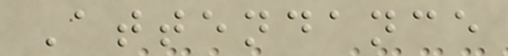Attendance
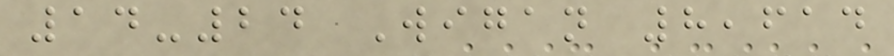14-24 Wigan 8,614
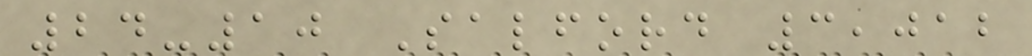24-10 Salford 3,012
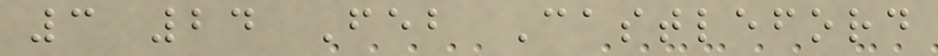3 24 Feb Castleford
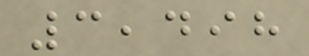3,498
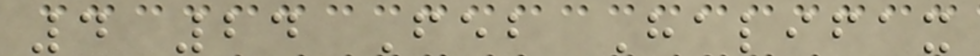4 24 Feb Halifax
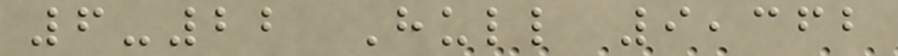6-22 Hull 9,362
